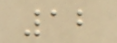12
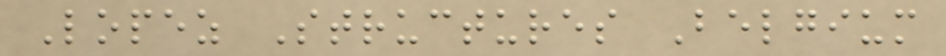Lopez Structures Belgium
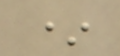*
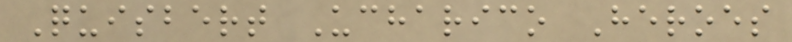Quisbert Ucharico Heroes
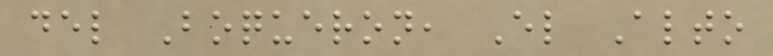del Boqueron, El Alto
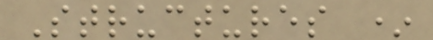Structures *
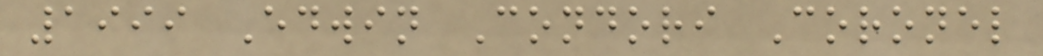1999 Edwin Condori Coronel
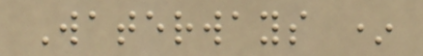Waterways *
